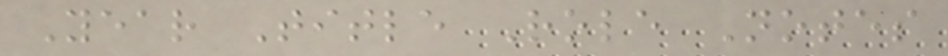Year Title Role Notes
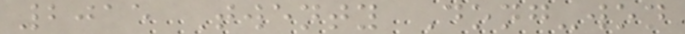2015 Twenty Dong-won
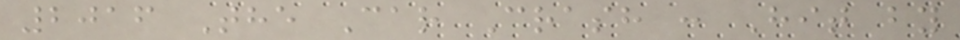2016 The Car Crash : Hit by
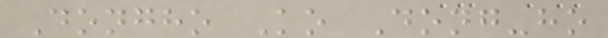Dongho Ko Dong-ho
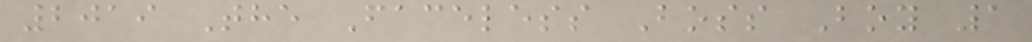2019 The Faceless Boss Boy 1
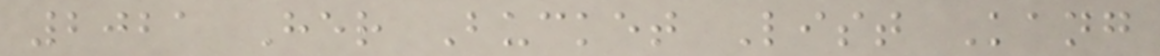2021 Her Bucket List Kang
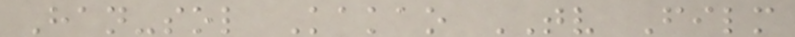Han-sol Kakao TV Film
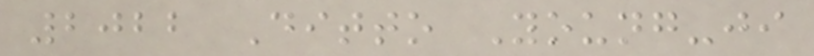2022 Ditto Young-ji
